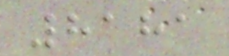8181
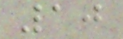10
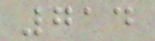714
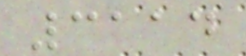3114
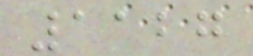1127
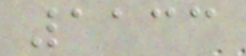1133
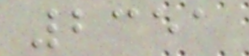2351
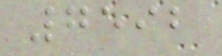7592
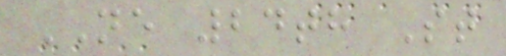NE 24th St
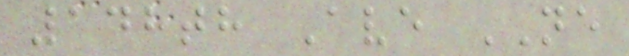148th Ave NE
